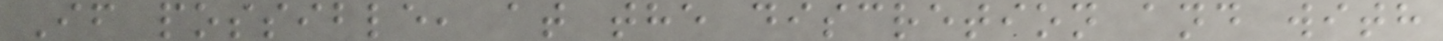If possible, at the discretion and with
